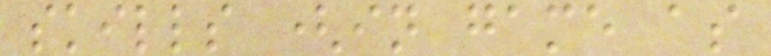skills (in game as
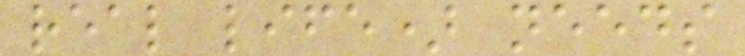real life) needs
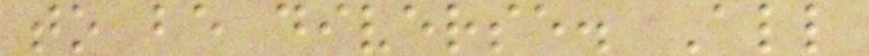to be diverse. All
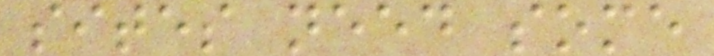sites need some
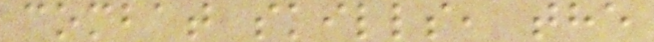combat skills, the
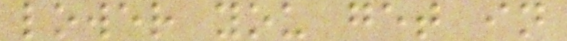lower you get in
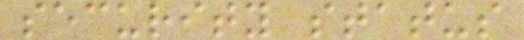security status
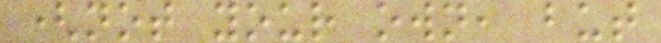(not your own, but
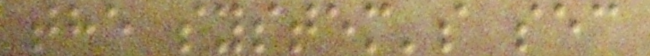the system's sec
